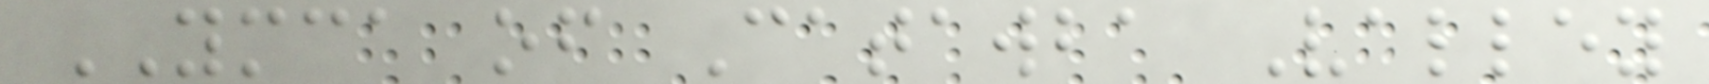YMCA of Catawba Valley
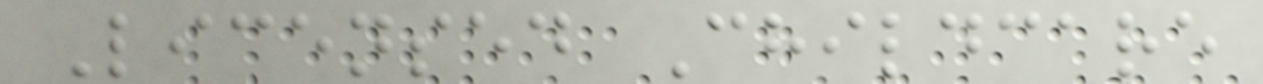Licensed Childcare
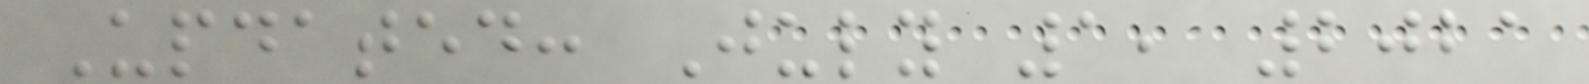Updated: July 1, 2021
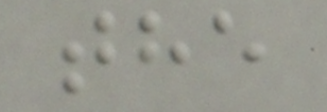the
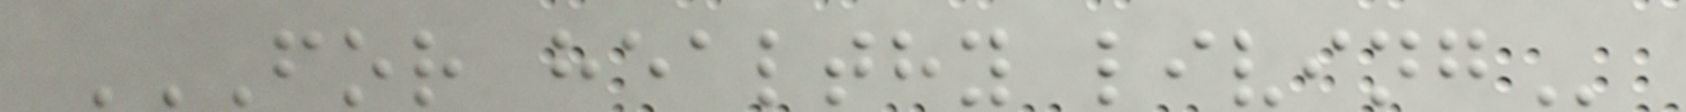FOR HEALTHY LIVING
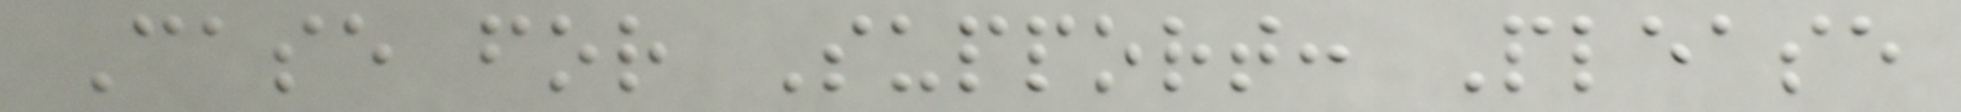Case for Support: Please
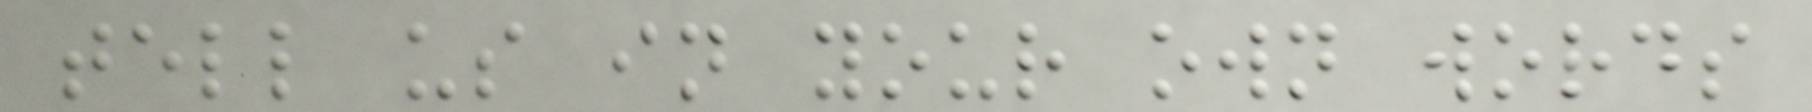tell us in your own words
